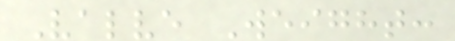Valve Weight:
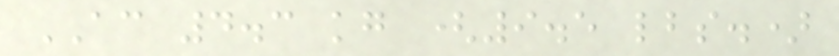AC 4.3 kg (9.5 lbs.)
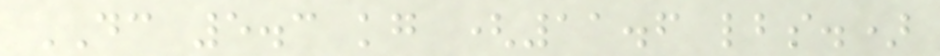DC 5.3 kg (11.6 lbs.)
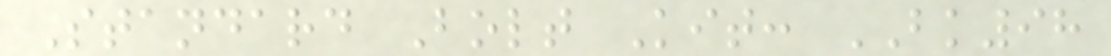Standard Bolt Kit: BK98
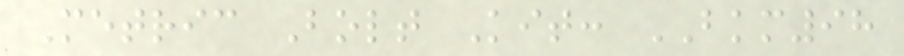Metric Bolt Kit: BKM98
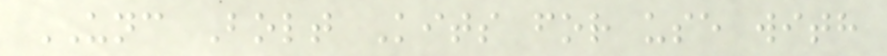UNC Bolt Kits for use with
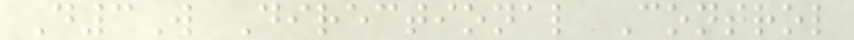D3W Directional Control
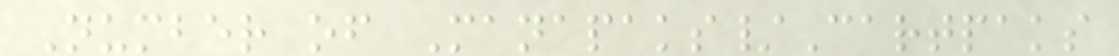Number of Manapaks/Cartpaks
